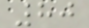80
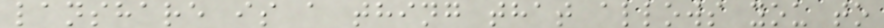lanshare is a thing that allows you to
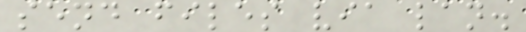send files via lan.
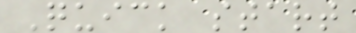Quick start
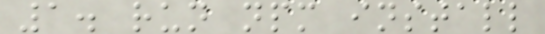1. run npm install
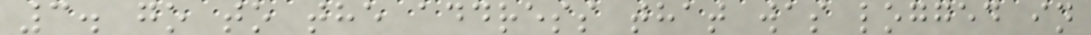3. go to the address that was logged in
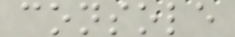console
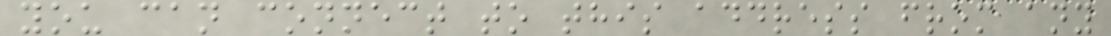you can connect to this address from any
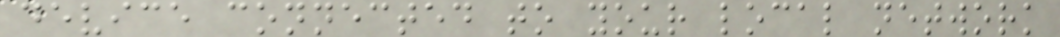device connected to your local network
